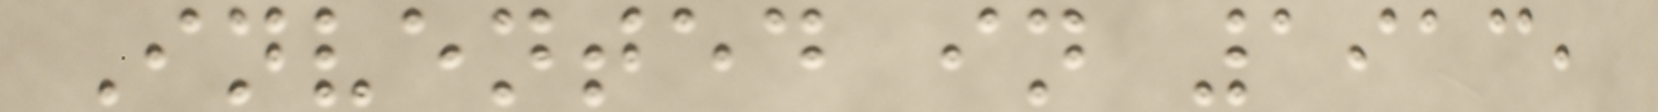Invented in 1913,
